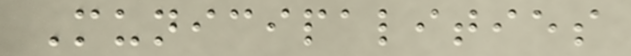Municipalities
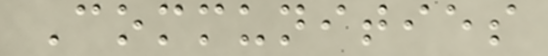Communities
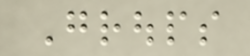Groups
